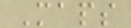Maps
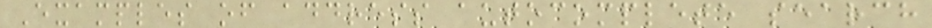Examples of address autocomplete search
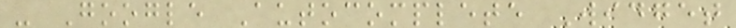- Google Autocomplete Widget
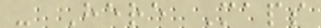- Here Maps
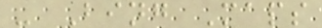- Bing Maps
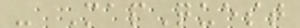- MapQuest
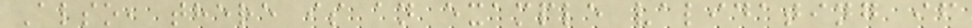Also, there is an example validating if
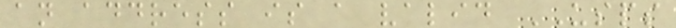an address is a valid USPS
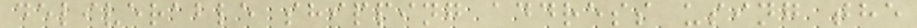deliverable shipping address using the
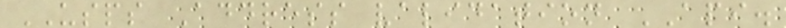USPS Address validation API.
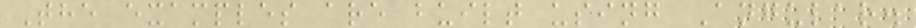The examples are built using Angular.
